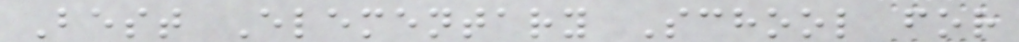Best Elementary School for
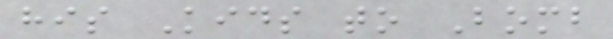his Kids to Bomb
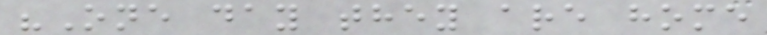"One day they are home
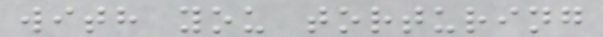with you torturing
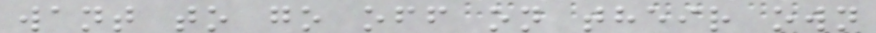want to go off on their own
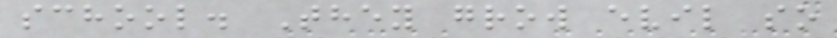school. They grow evil so
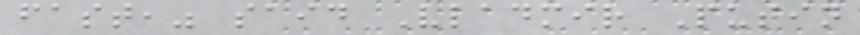fast," said Vladmir Putin
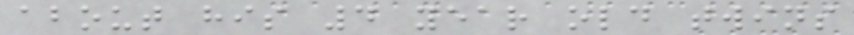about his 4 year old twins
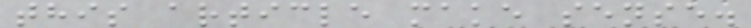this article make sense.
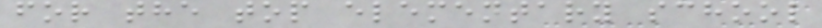for the top elementary school
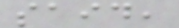said,
